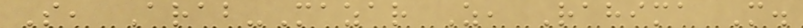S, Arab-Mazar Z, Rahima M.
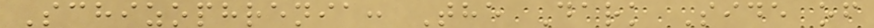Schizophrenia: The Dark Side of
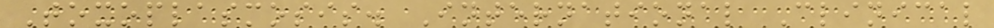Toxoplasmosis. International Clinical
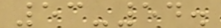53-54.
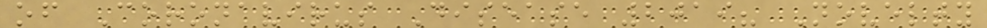of Coronavirus Disease 2019? Novelty
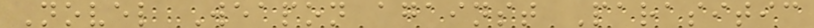Novel Weapon against Parasitic
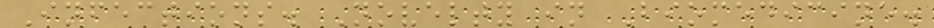Infections. Novelty in Biomedicine.
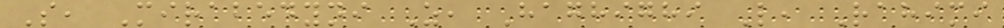S, Mirabedyni Z, Haghighi L, Rahimi
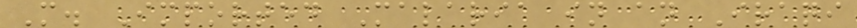M. Imported Malaria in an Iraqi
